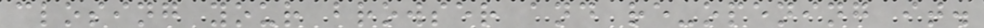closing your browser and re-opening it.
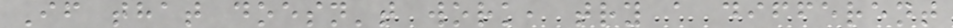If that doesn't work, try a different
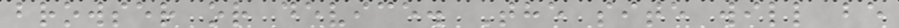browser or device. The site will be
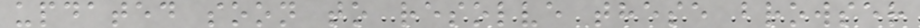updated soon to resolve these browser
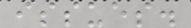issues.
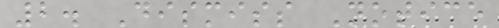2. Dismiss Notice
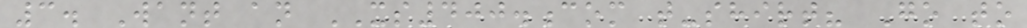3. Want an XS400.com t-shirt? Go to
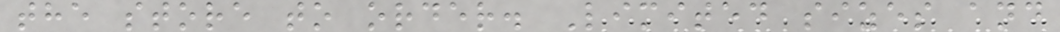the store to order. Limited sizes and
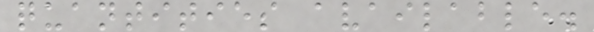quantities available.
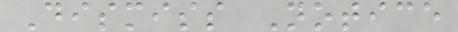Dismiss Notice
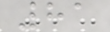81
